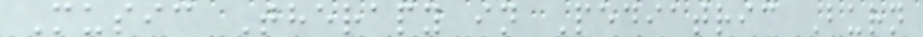Music Therapy in Pediatric Burn
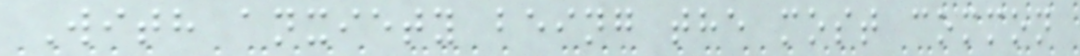With anxiety being the most common
